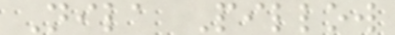Nila Pillow
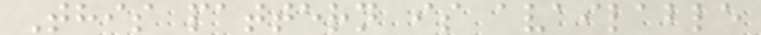This pattern is available
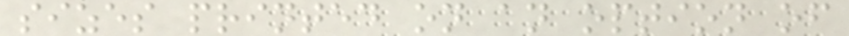sizes printed on an option of
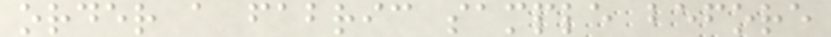order a fabric sample before
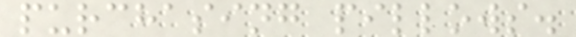purchasing pillows.
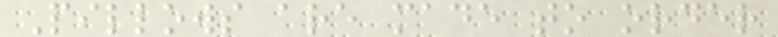Pillows are made to order
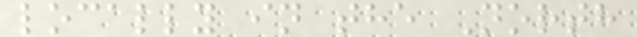locally in the North
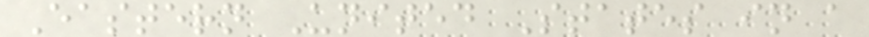Eastern United States in a
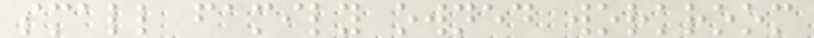small family owned workroom
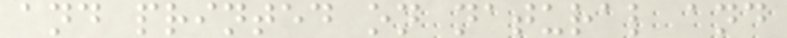and printed on natural and
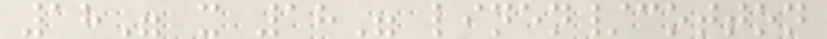18" x 18" linen/cotton
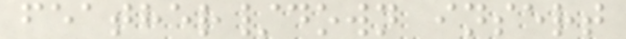feather/down insert
